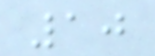10
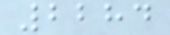2284
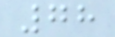78
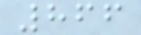866
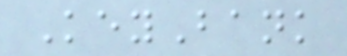KeyBank
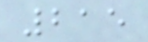215
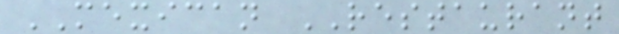MEXICAN RESTAURANT
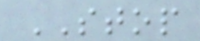STOP
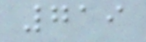719
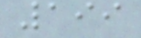199
